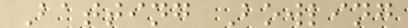Batting Bowling
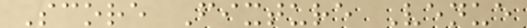Score Fixture Venue
